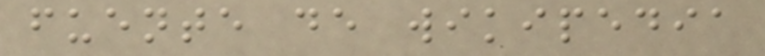fuente de wikipedia
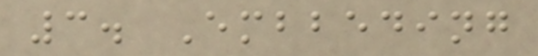3. Embbeding
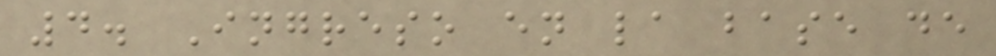4. Ingreso en la base de
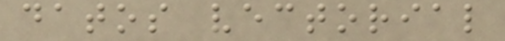datos vectorial
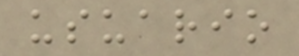usuario
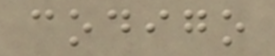codigo
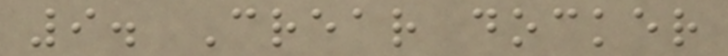9. Crear docker
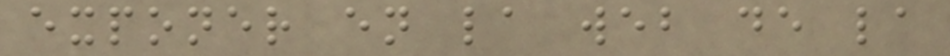exponer en la web de la
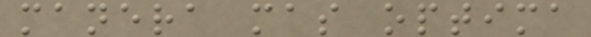manera mas optima
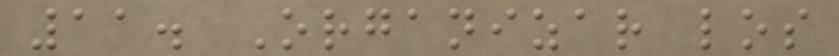11. Organizar los
